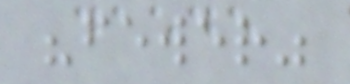"fewer"
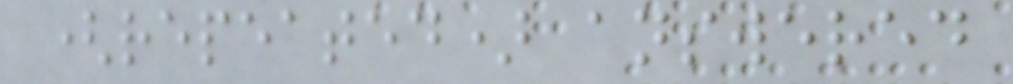(repeated) answered
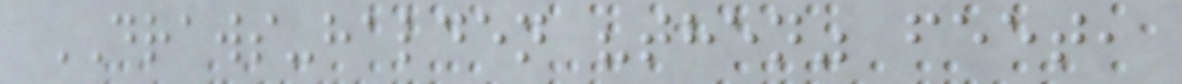DRAWS-halden "then" feet,
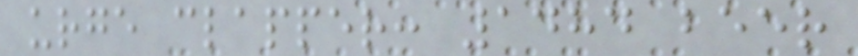urge clapper: 1484 beer
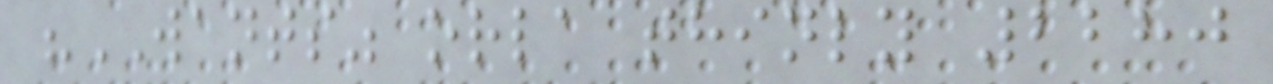"WANTS" orla thinly 2280
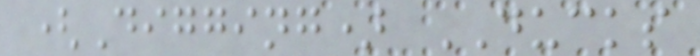(Digging) DUCKS
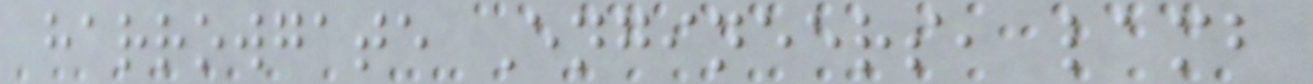harrowgate Engineers, lamb
